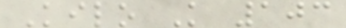Kilo K 103
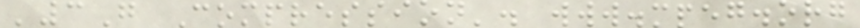'3G Compression'. www.mpeg.org
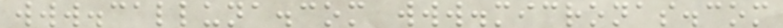www.calluna.com www.micronas.com
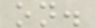on.
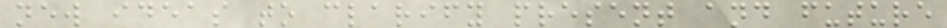new ideas to clarify present and future
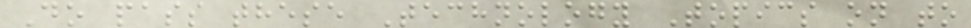Do pass these Technology Topics on to
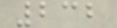232
